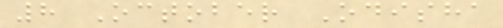8 October Odisha
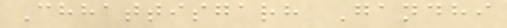Chhattisgarh Gandhi
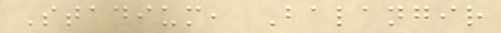Stadium, Balangir
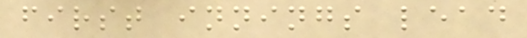first innings lead
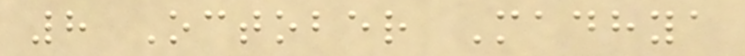8 October Madhya
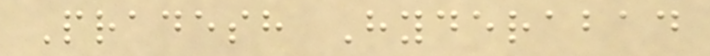Pradesh Hyderabad
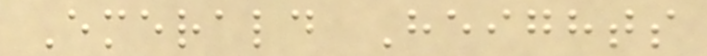Emerald Heights
